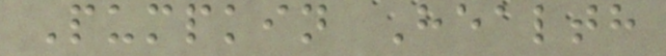Pumpkin Health
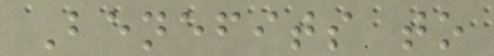Benefits to
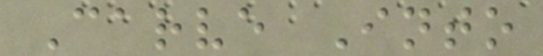Carve Into
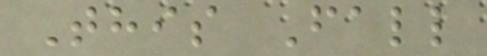This Fall
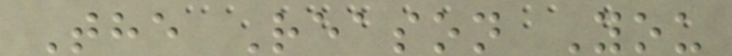The Reason You
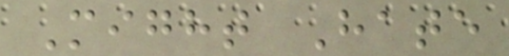Might Hate
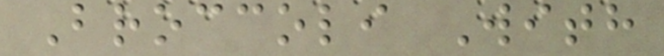Broccoli With
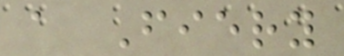a Fiery
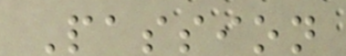Passion
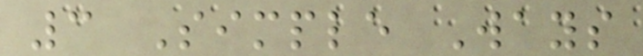3 Simple Ways
